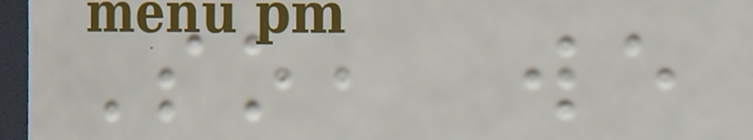So, we
